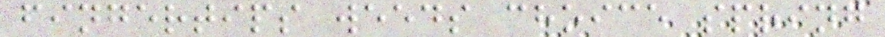fingertips weeds choice spring
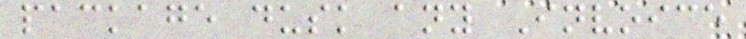package dusk any Invoice
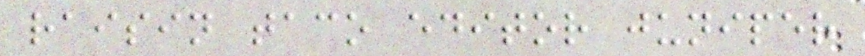raisin taco editor juniper
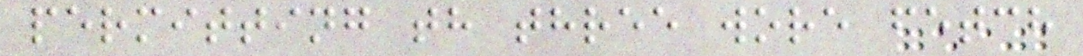permitting th three wore fetch
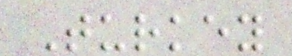Turkey
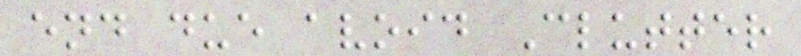end due avoid Clutter
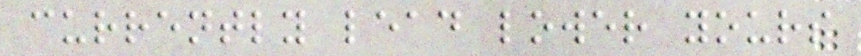currently lead lower yours
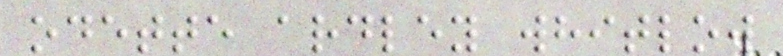odette ardley whitlow
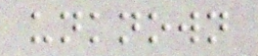unknown
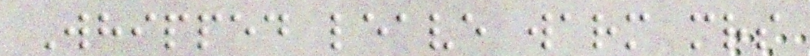Whipped leave warm mrs
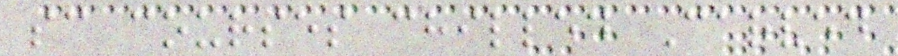sc courses chilled Carved
